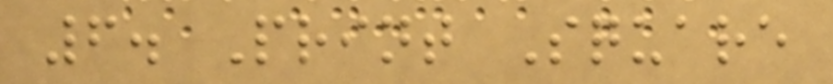6. Print Square
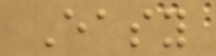Easy
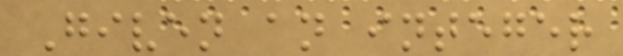Given an integer
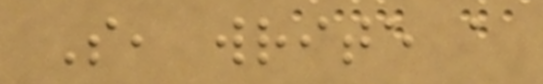S, write a
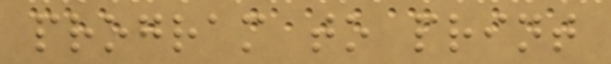program to print
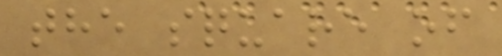the square of
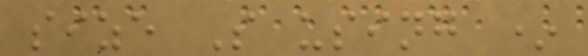size S using *
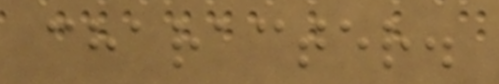character.
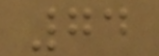74
